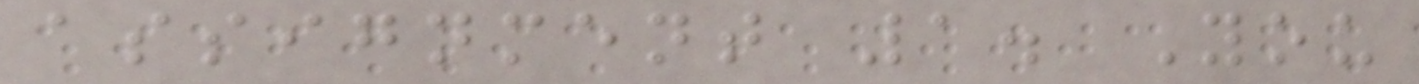assignment 1. You
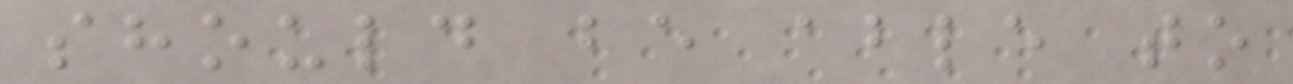should be able to
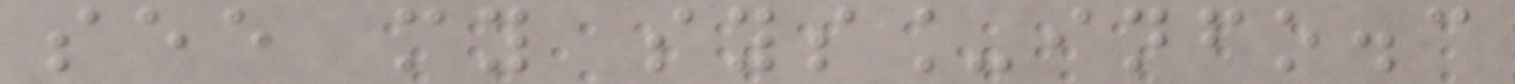see my sys_info.c
